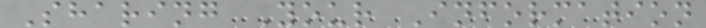Sharing Your Information
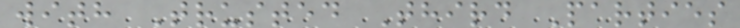with Trusted Third Parties
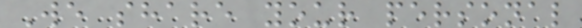We share your personal
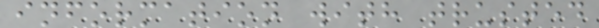information with trusted
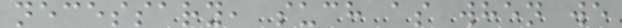necessary, such as when we
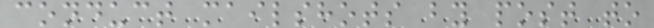conduct mailshots by post to
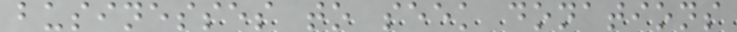businesses to seek donations
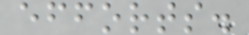efforts.
